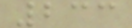233
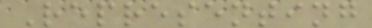Representing
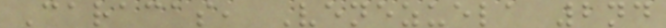Caracas, Venezuela 2nd
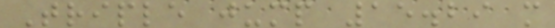Triple jump 15.29 m
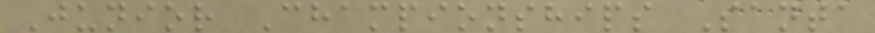Junior Championships Santa
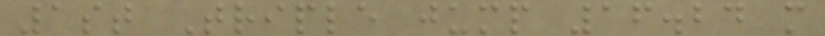1st Triple jump 16.24 m
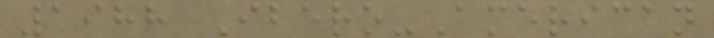1988 Ibero-American
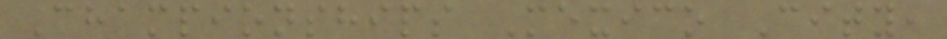Championships Mexico City,
